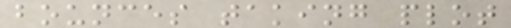bounces taking plot
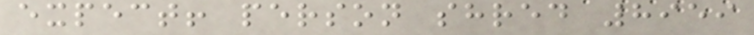expect! person shred 8959
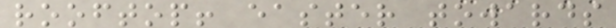rooftop! easter towards
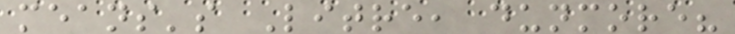means's Litre, dunmore?
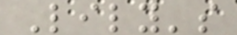Lily's
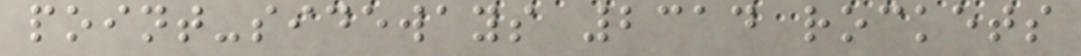point-sideways 2314 rockets
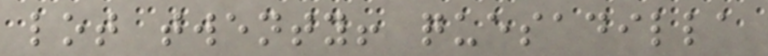lot twenty! quesadilla
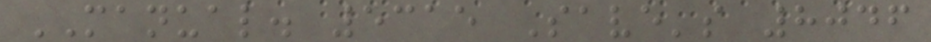MANUAL. 5315 Save's 8046
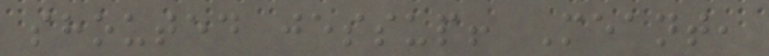shouted jessup! Meant,
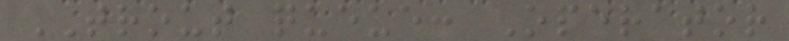TROUT queue: Operator
